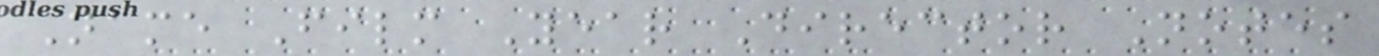Name Film Year Director Notes
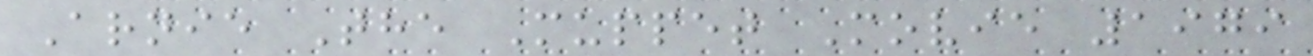Arnie The Muppet Movie 1979
